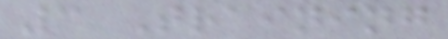3 Training
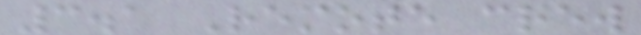3.1 Remote crew
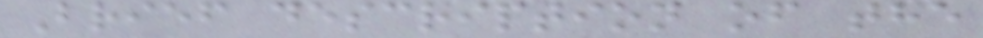Brief description of the
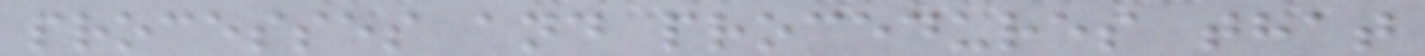processes and procedures that
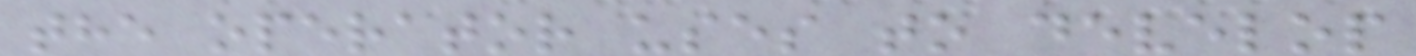the operator uses to develop
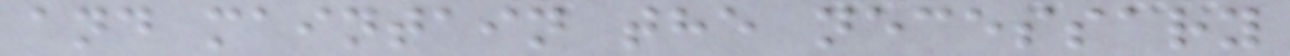and maintain the necessary
